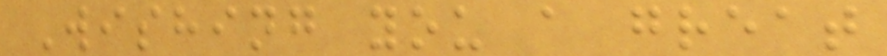Wishing you a great
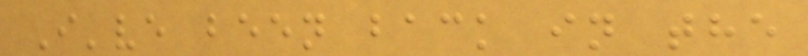I've been back in the
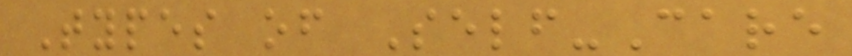Types of Self-Care
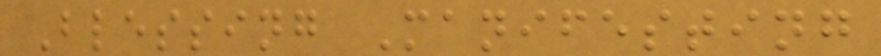Blessing Manifesting
